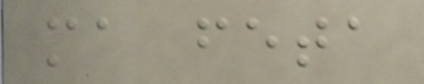ma feta
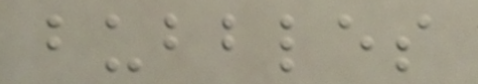bubbles
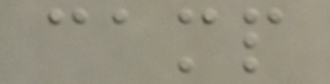camp
